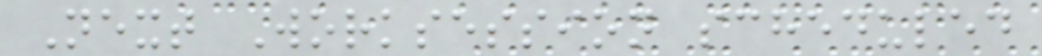Next Worksession scheduled
